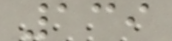139
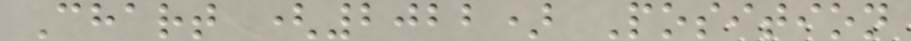Chart (2022) Position
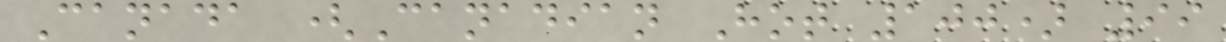Canada (Canadian Hot 100) 99
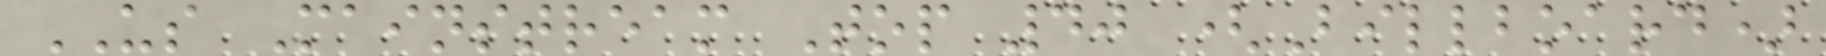US Mainstream Top 40 (Billboard)
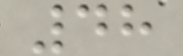48
